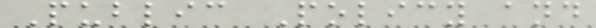Public Policy and
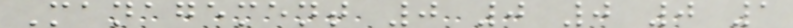Management 0 0 0 0 1
